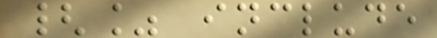{% include
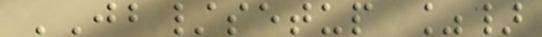JB/setup %}
